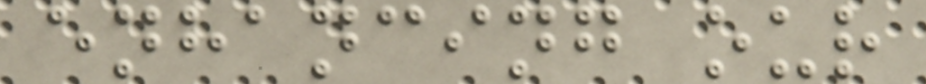enhancing our
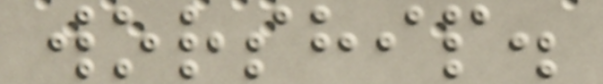worship.
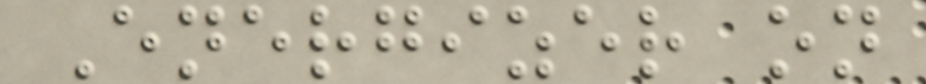Energizer on
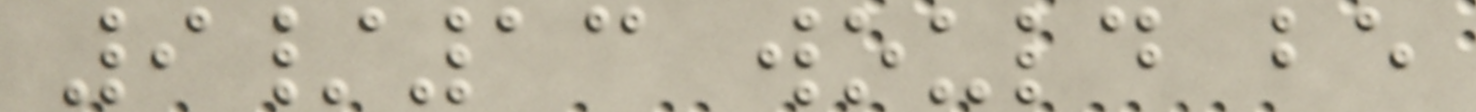9/13 would be
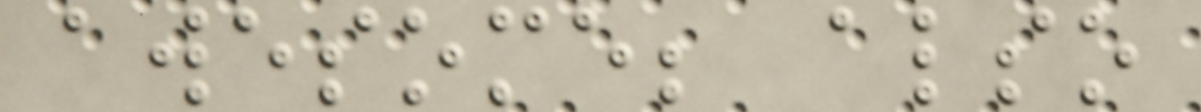awesome; also
